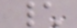\
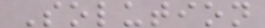Solution
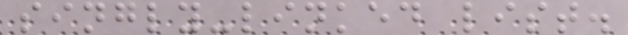singly-linked list.
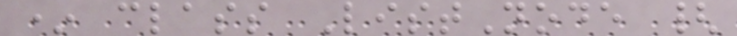* class ListNode {
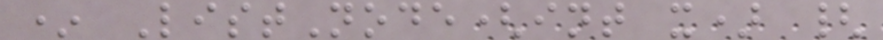* ListNode(int x) {
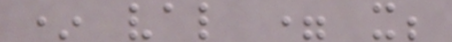* val = x;
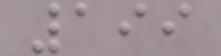199
